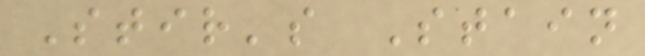Stir's Stain
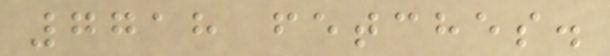7718 fetches.
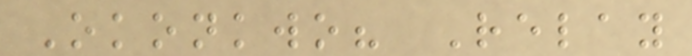Okonkwo? Relay
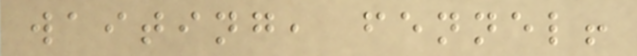waiting, fennel!
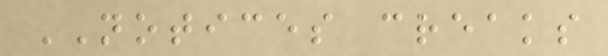NOTICES creaks
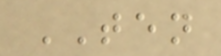TEN
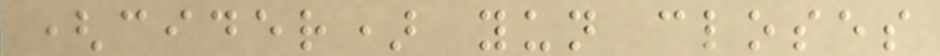(cider) yun closes
